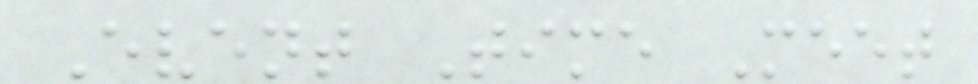Event Time Meet
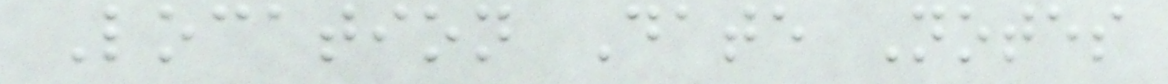Location Date Notes
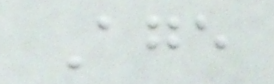Age
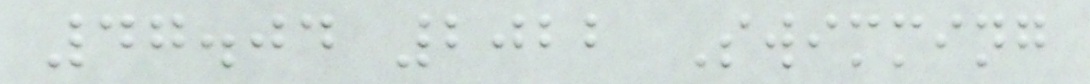47.04 2022 Swimming
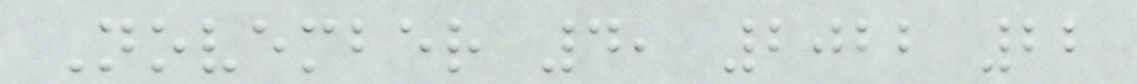November 4, 2022 22
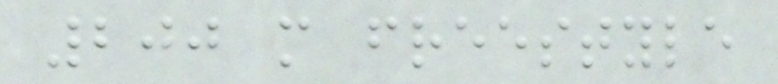200 m freestyle
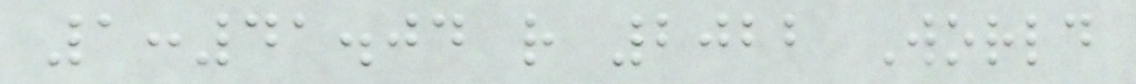1:41.04 r 2022 World
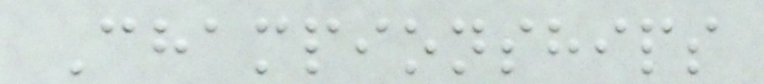Championships
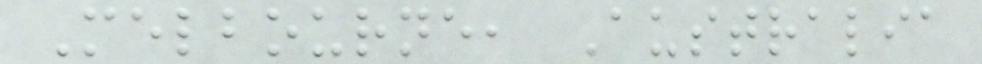Melbourne, Australia
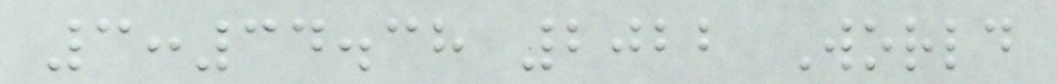3:34.38 2022 World
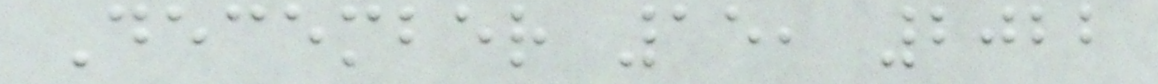December 15, 2022
